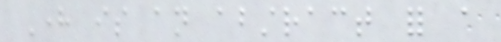Here is an abstract for a
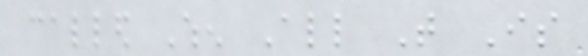called When All That Is
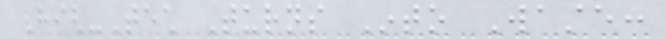High-Tech Turns Into Waste:
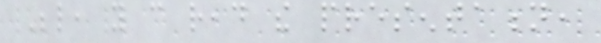Below, you can read the presentation,
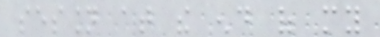session at the end of my
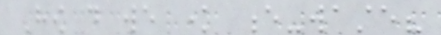How do we know e-waste?
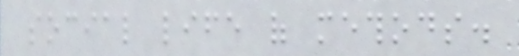social life of methods.
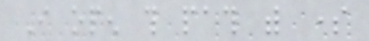I open this path with some
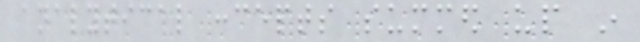analytical concepts summed up in
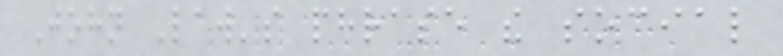John Law's phrase the social
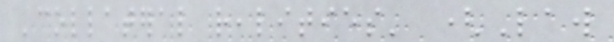'collateral realities' (Law
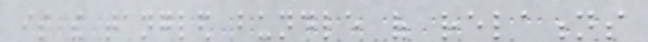is the tangled bundle of relations
